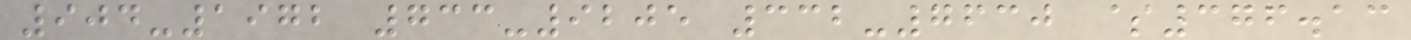904-1972 733-9205 332-7630 $376.13
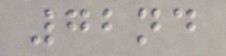72nd
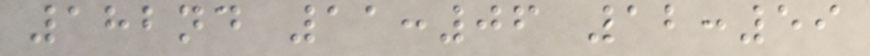182nd 11:06 12:59
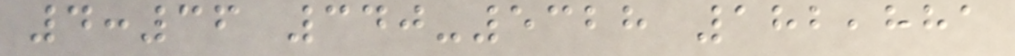4:36 340-5328 182,881
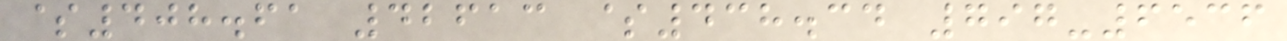$408.61 42613 $438.34 797-6536
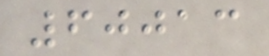60013
